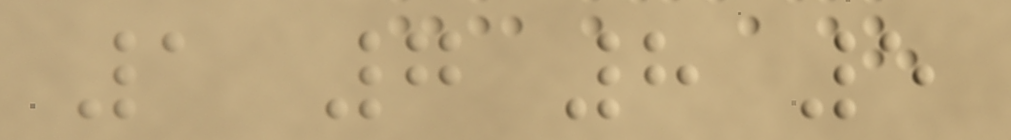1 7 8 5
